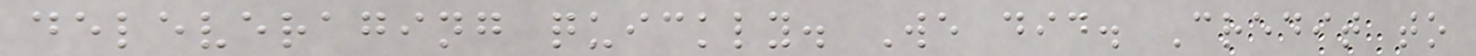deleveraging quickly. We did. Credit to
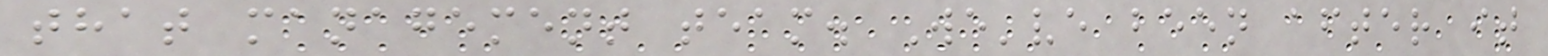that management team. We've been after it
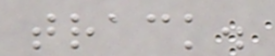track.
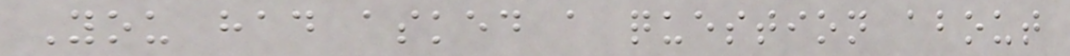You had asked a question about
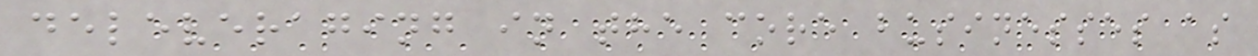deleveraging in the core businesses as
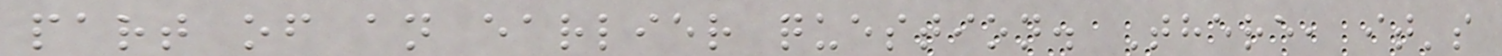part of an earlier question. There, it's
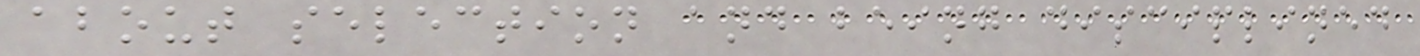about selection and being disciplined
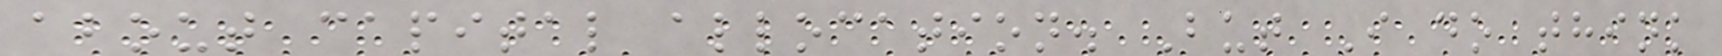about capital allocation. But I do think
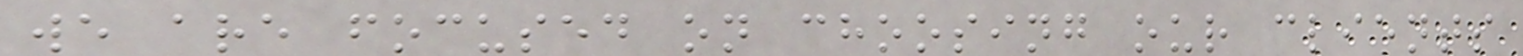we are focused on choosing our clients
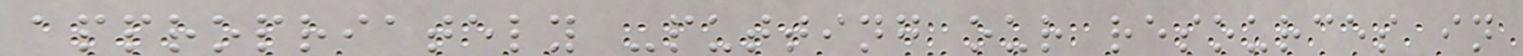appropriately -putting our resources in
